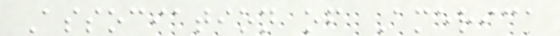Association of America
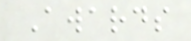Awards
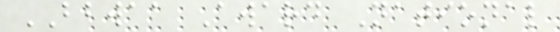BBWAA Award National
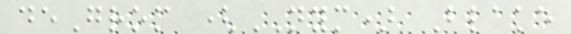deGrom (NYM) Blake
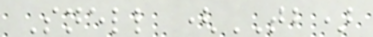Snell (TB)
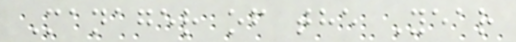Manager of the Year
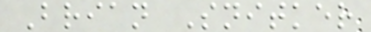Brian Snitker
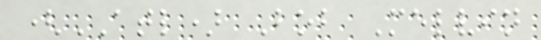(ATL) Bob Melvin
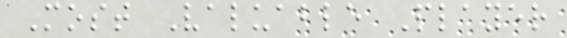Most Valuable Player
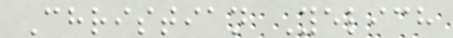Christian Yelich
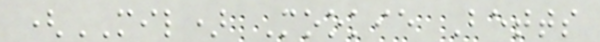(MIL) Mookie Betts
